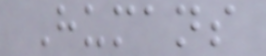Humans
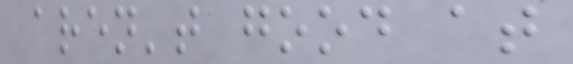aren't good at
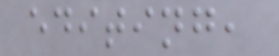editing,
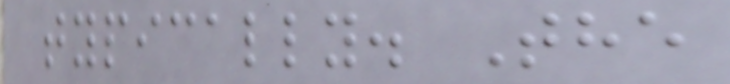typically. The
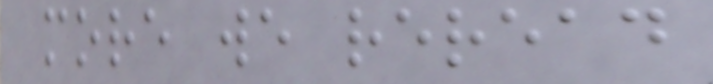more we reread
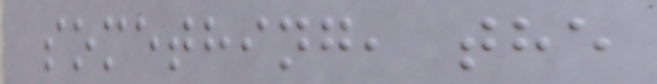something, the
